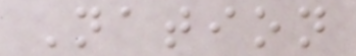Nation
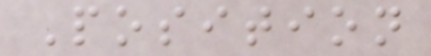Position
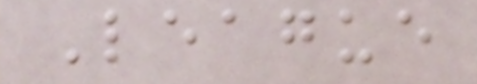League
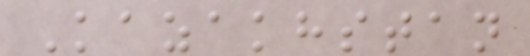Kazakhstan
